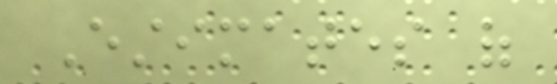Estimates of
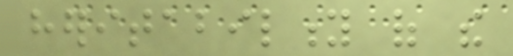heritability of the
